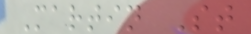Martin St
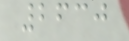2630
